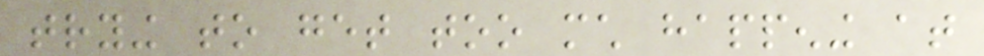trying to get too much happening at
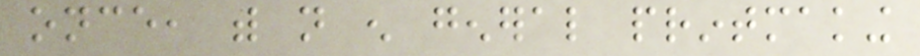once, with not enough general printmaking
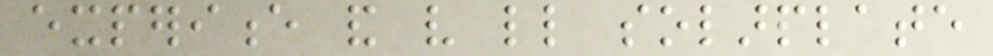experience and very little solarplate
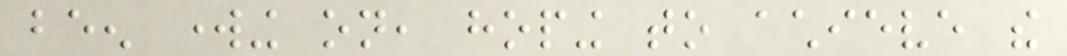been working on, hoping to achieve the
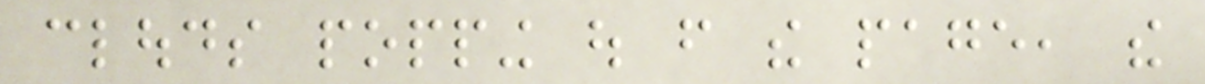clouds popping out from the page, the
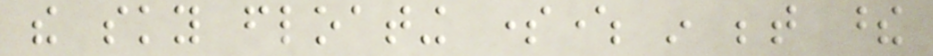the sky floating somewhere in between these
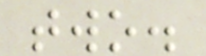two.
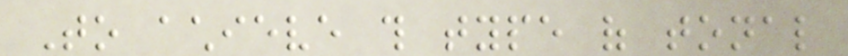To achieve this type of tonal
